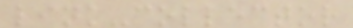link-collector
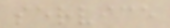service
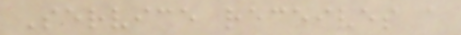Service receives a
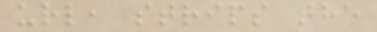url, strips the
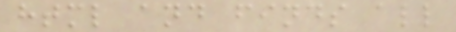html and finds all
